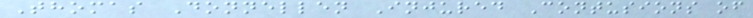Thomas Donnellen Injured Contusions of
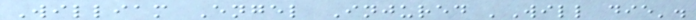William Engel Injured 'Will die'.
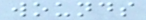wounds
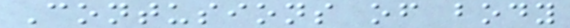Contusions of body
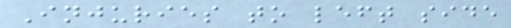Injuries to left side
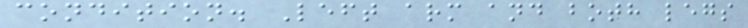condition. Left arm and both legs
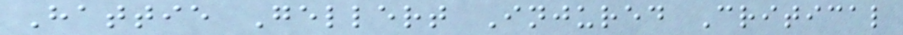Hattie Gellert Injured Critical
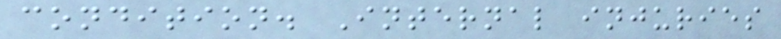condition. Internal injuries
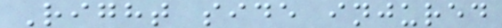Right side injured
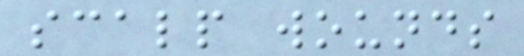scalp wounds
